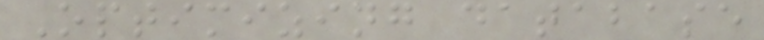Optimizing database
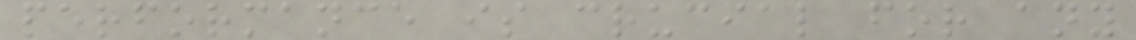performance is crucial for any
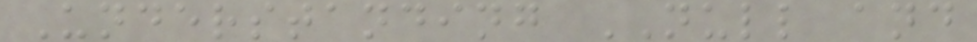Understanding NULL and
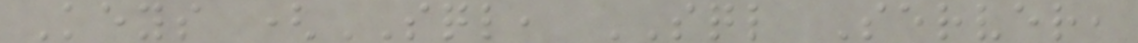Keys (SQL, SQL Server,
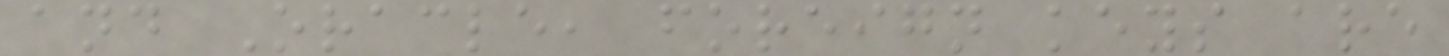and Oracle, foreign keys are
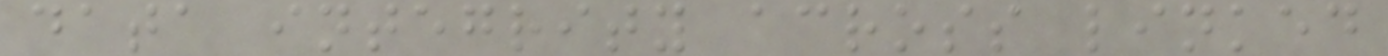data integrity across linked
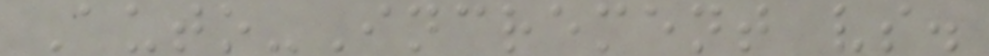Auto-Increment vs.
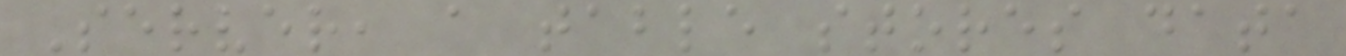Server, a table stores data
